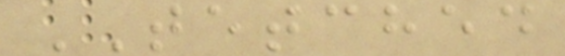TETCHED
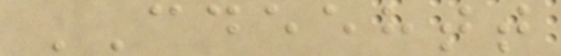CDEEHTT
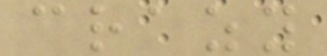crazy
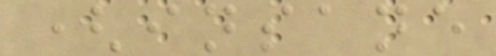(insane
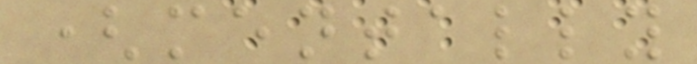(mentally
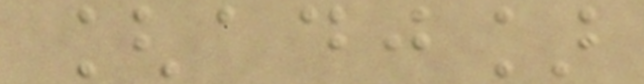[adj]
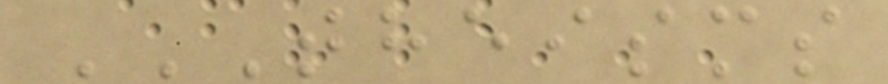THEISMS
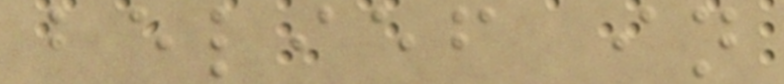belief in
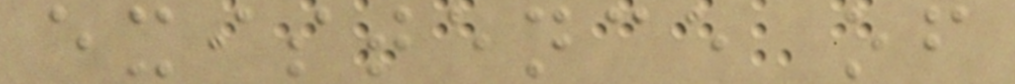existence of
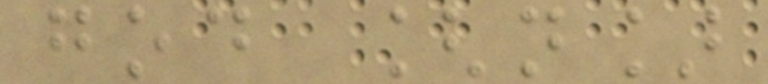god [n]
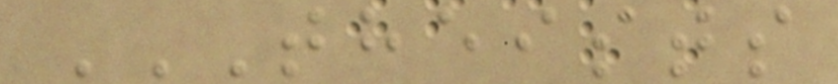THEISTS
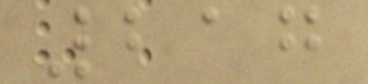217
